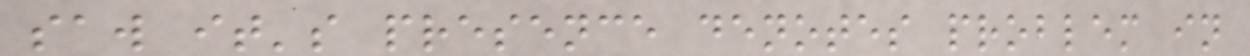saw it's presence denotes problem in
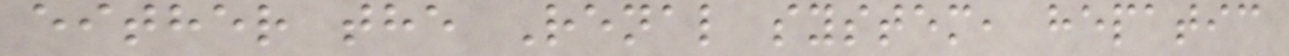either the Renal system, hepatic
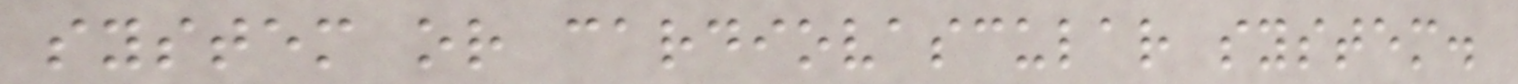system or cardiovascular system.
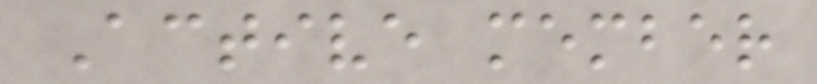Active member
